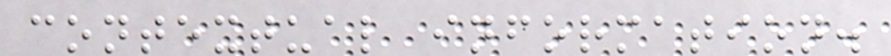contextual information.
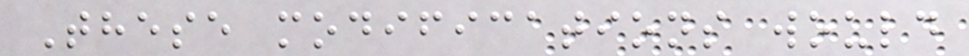These modifications would
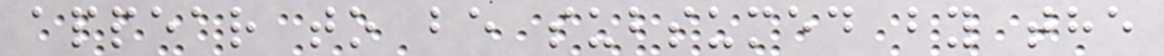appear to be subsumed by the
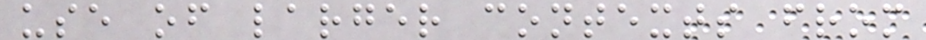use of larger contexts from
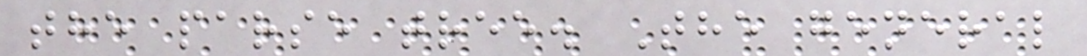the parse tree. The general
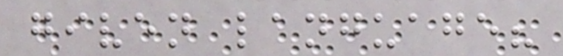given language?
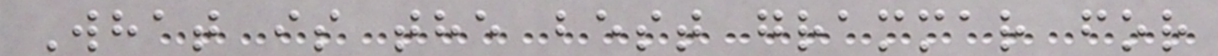What is the best grammar for
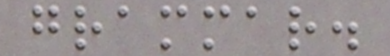grammar.
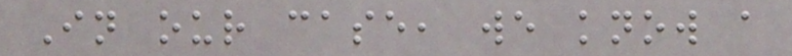In our case, we know a
